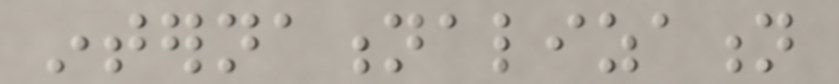internationalization
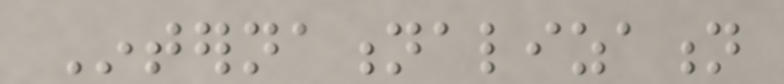Internationalization
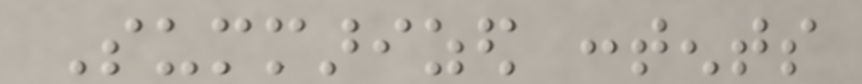Summarized contents
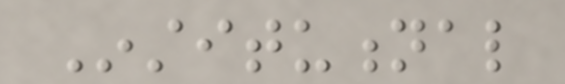Institutional
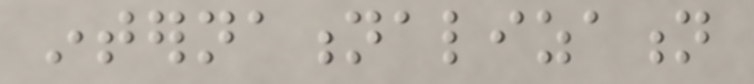internationalization
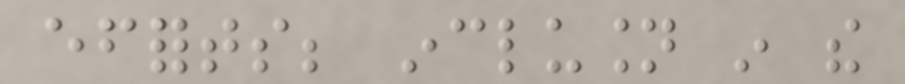efforts; inclusion in the
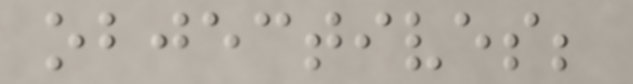objectives;
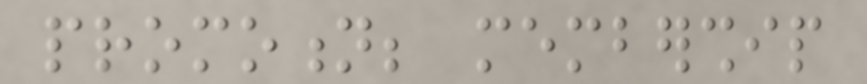promotion; membership
